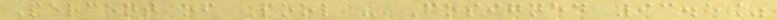Percent of Pool - Cosigned 93.5%
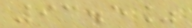93.5%
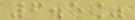6.5%
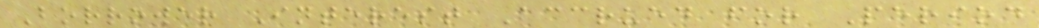Borrower Interest Accrued for Period
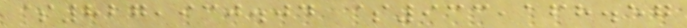$827,930.04 $933,168.57
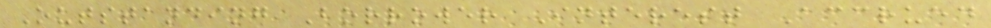Outstanding Borrower Interest Accrued
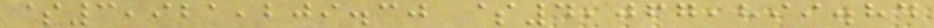$3,921,209.30 $4,067,899.84
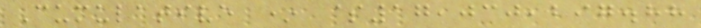Cumulative * $17,030,297.88
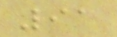91
